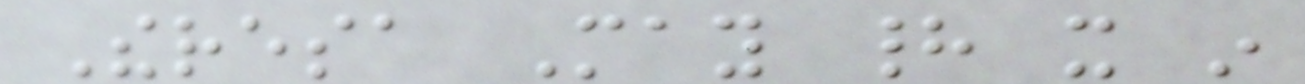Theresa May had it in
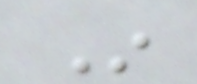In
